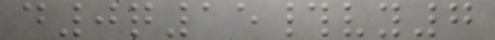d0q15#vy7
